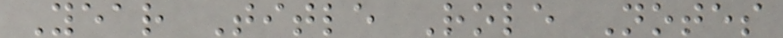Year Title Role Notes
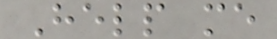Help me
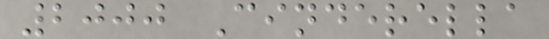2000 Cinderella
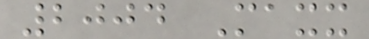2004 Maxx
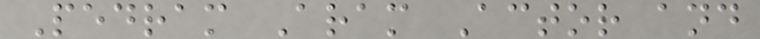Pedram Aram Actor and
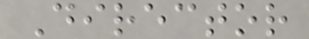Director
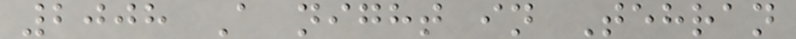2008 A night in Tehran
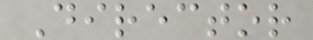Director
